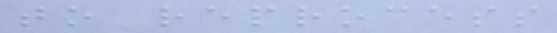to reprocess
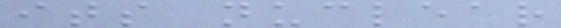its nuclear
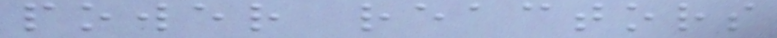power reactors
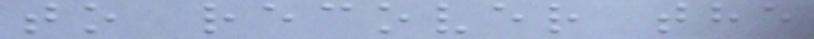to recover the
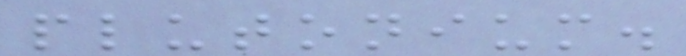plutonium.
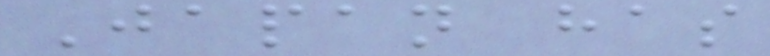Japan has
